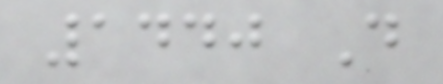1440 D
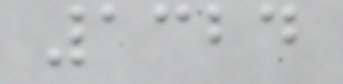1324
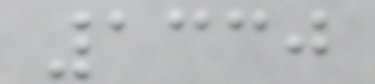1330
